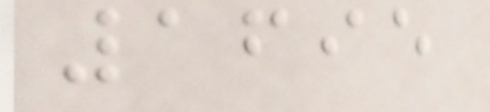1695
